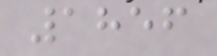1856
